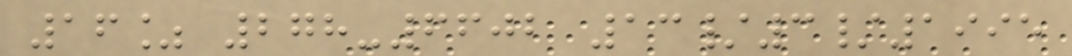16% 278-6602 13/3/1995
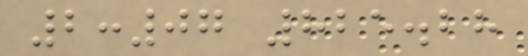2:07 825.28
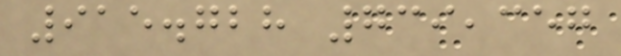915.728 739,357
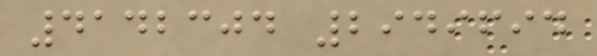4142304 2949694
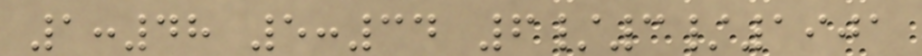1:48 5:34 6/3/1901
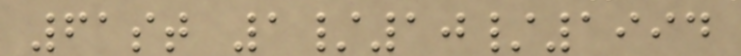61st 1/10/1994
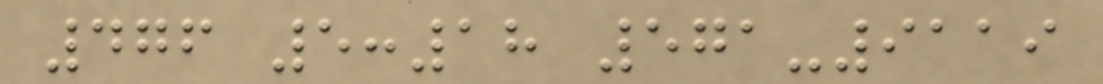476 5:18 571-9119
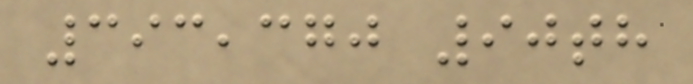393,370 90th
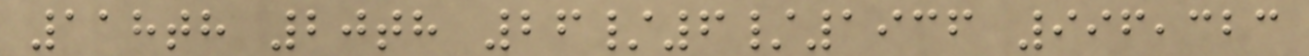118th 20th 26/6/1936 996,323
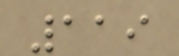119
